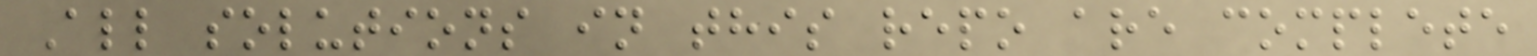All solutions in this repo are complete
